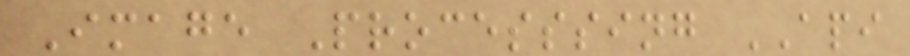Image Processsing API
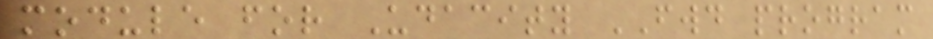module for Udacity FWD program
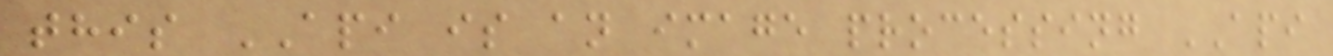this API is an image processing API
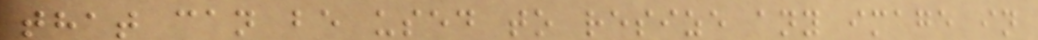that can be used to resize any image in
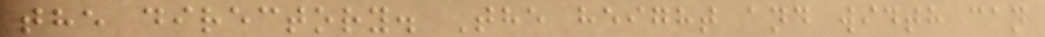the directory. The height and width can
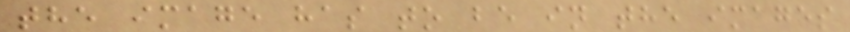the image has to be in the images
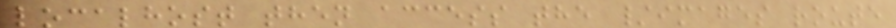localhost then access the /images route
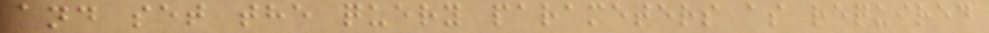and set the query parameters as required
